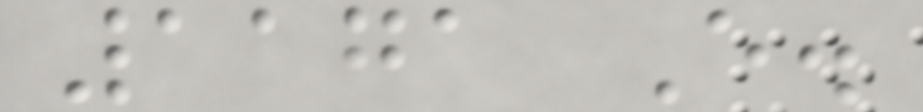1171 E.
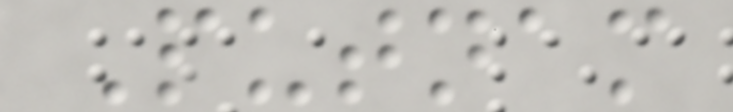Putnam
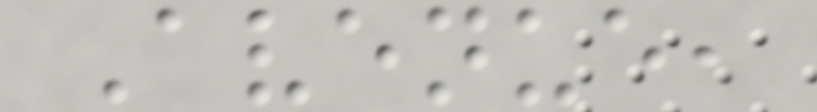Avenue,
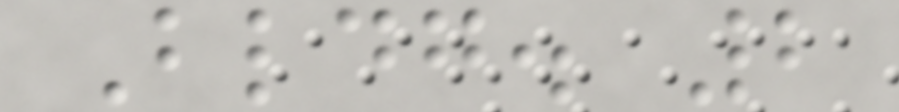Bldg. 2
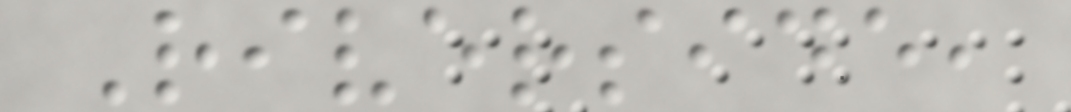Riverside,
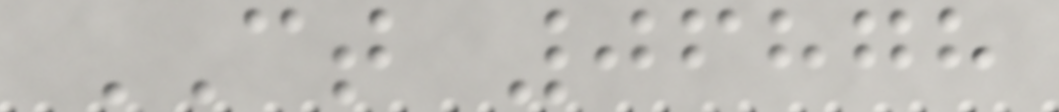CT 06878
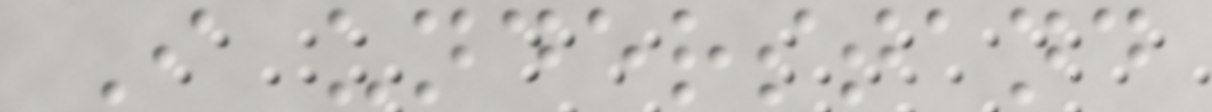I understand
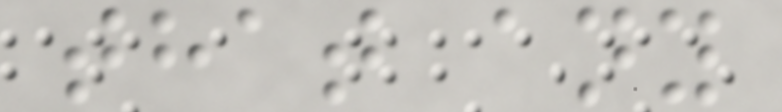that any
